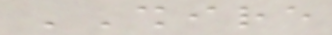SHIRE
